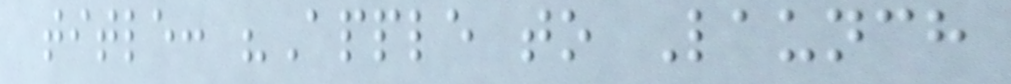title: "Apple to Launch
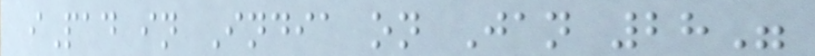iPad in India on Jan 28"
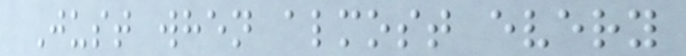Just when almost every
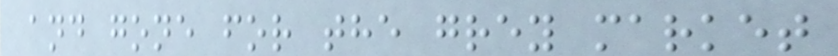and gone for the grey market
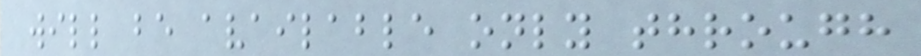will be available only through
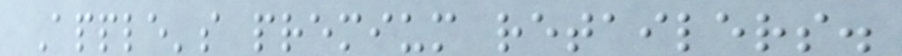Apple's premium retailers.
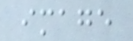image
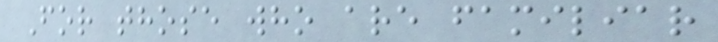For those who are familiar
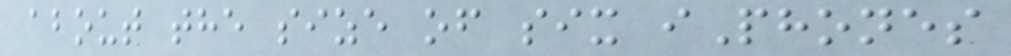about the size of six iPhones
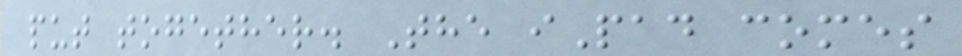put together. The iPad comes
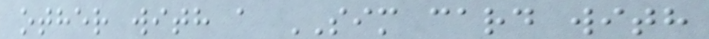other with a SIM card with
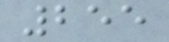255
